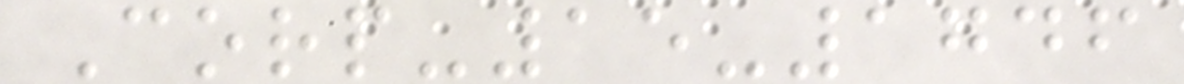Corp-15-1746
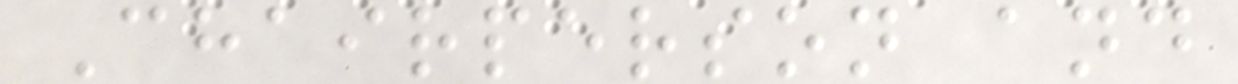Chairperson and
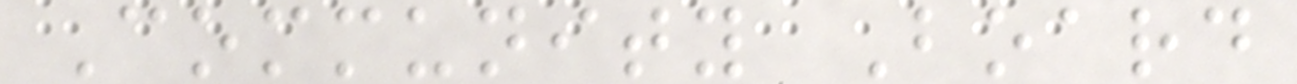Community Board
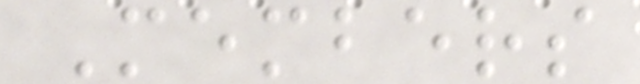Members
